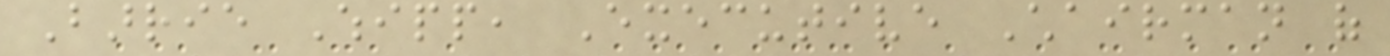Barrie Whipp, Executive Chairman of
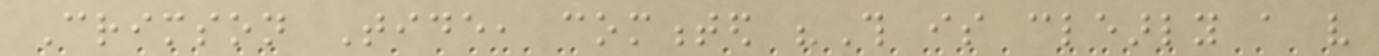Crimson Tide, commented "This is clearly a very
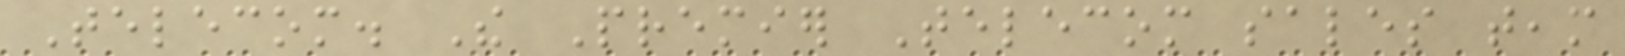Telecom. The Premier Telecom sales team
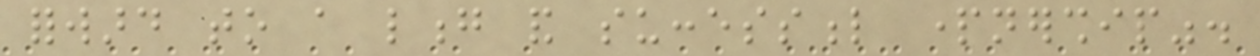forward to a long and successful partnership".
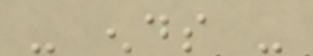- ends -
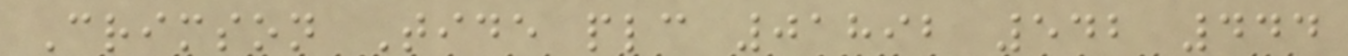Crimson Tide plc 01892 542 444
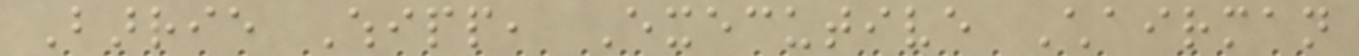Barrie Whipp, Executive Chairman
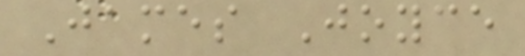James Joyce
